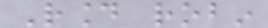Round robin
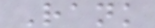Rank
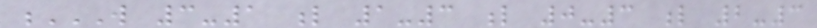W 3-1 L 1-3 L 0-3 L 2-3
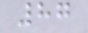87
